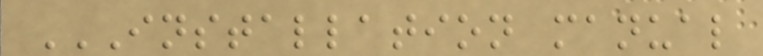INSTALLATION MANUAL
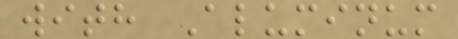with Aluminum
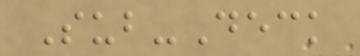Sub-Deck
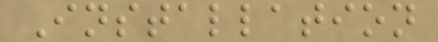Installation
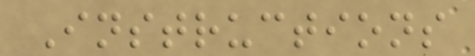Instructions
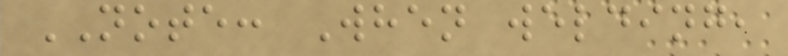NOTE: When welding,
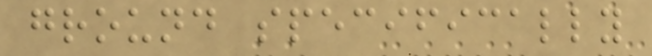ground specifically
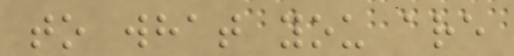to what you are
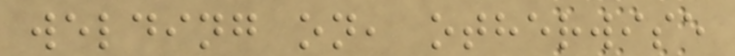welding on, otherwise
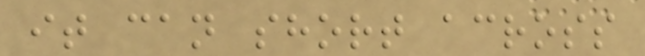it can short across
